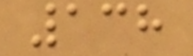138
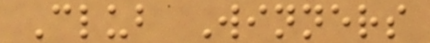Club Winners
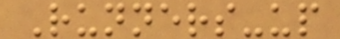Runners-up
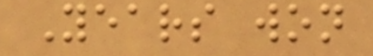Years won
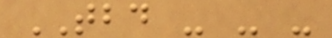TBD - - -
